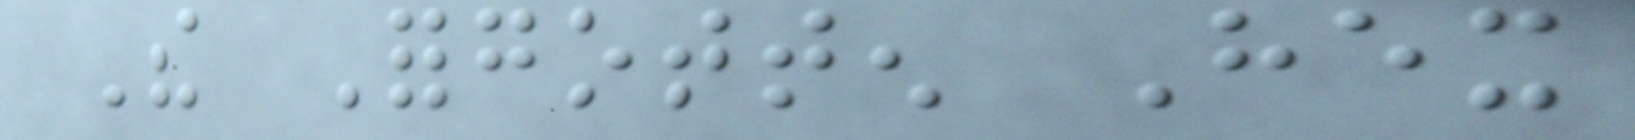The Forgotten Hex
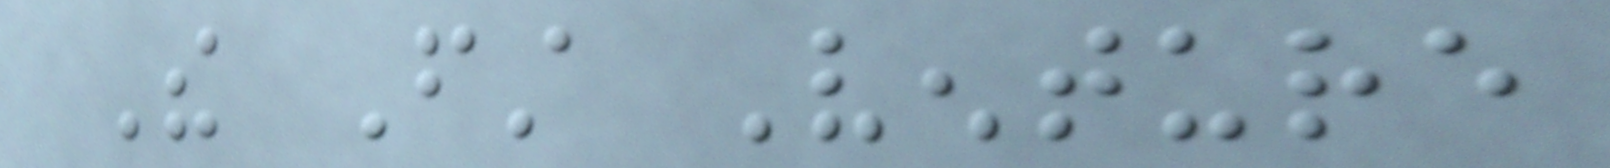The First Venture
